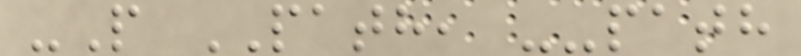-P PATH, --path
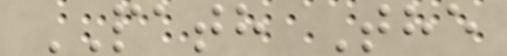PATH The
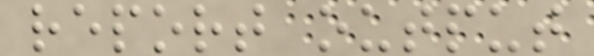report output
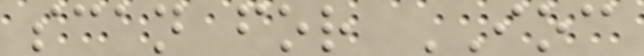scan for IOC
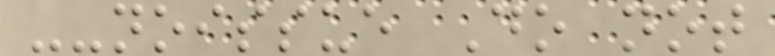--noissue Do not
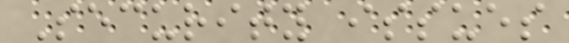Security issues
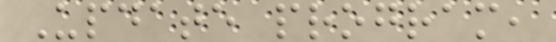Update program,
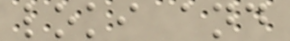loki and
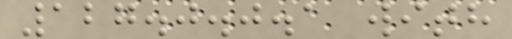127.0.0.1 with
